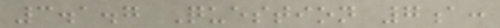3.1.7 Question 7a:
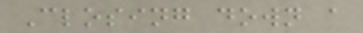Closing down a
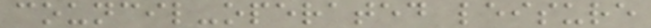council-operated leisure
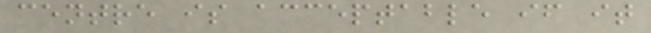centre is acceptable if it
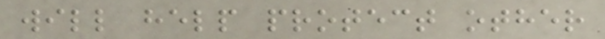will help protect other
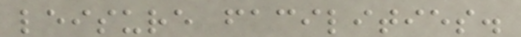leisure facilities.
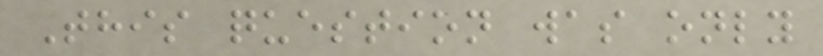This question was only
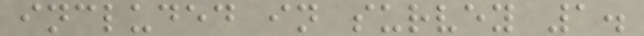included in survey 1.
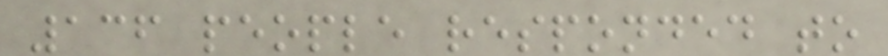136 people responded to
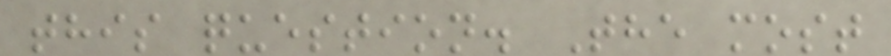this question. The most
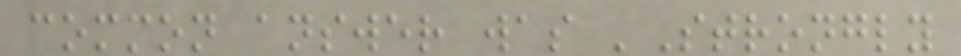common answer was 'Strongly
